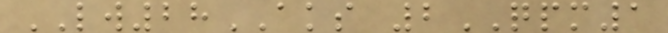LW28AKS 2QPM1
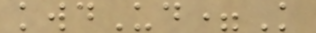kwdUd=K
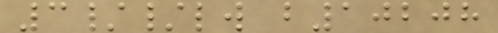3//lw b10208
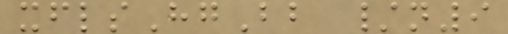xflsHgBb /n9
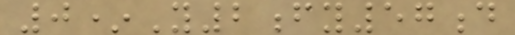0*Y2fy57d
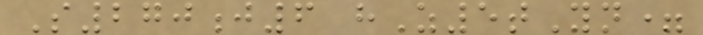S270j6 hZ5tYn=
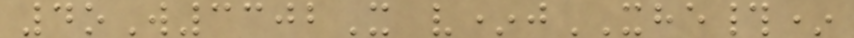4oW3302X v*jXHE#*
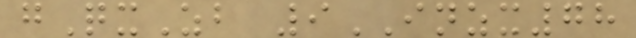gQxZb 9INZX78
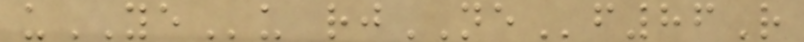uYEu rjNEf86R
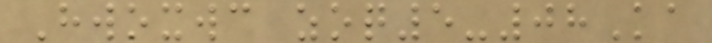Hwoxwc zoq5-08Ka
